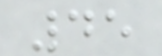45
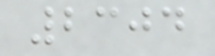2304
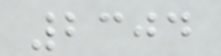2304
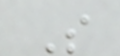S
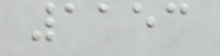1153
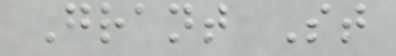Grant St
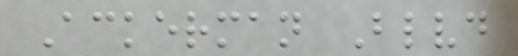Ackerman Blvd
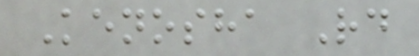Kenosha Rd
